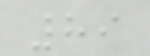89
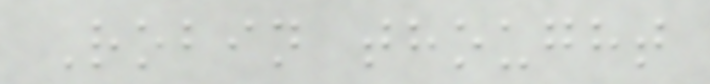Robin thought
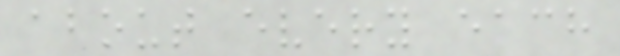about every each
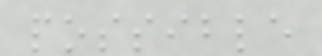possible
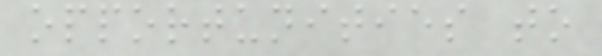opportunities to
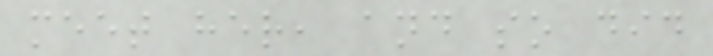meet her, and so did
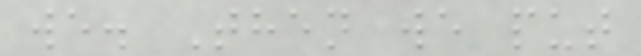we. Then we put
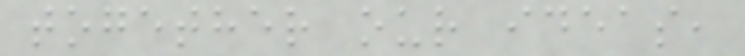together our ideas,
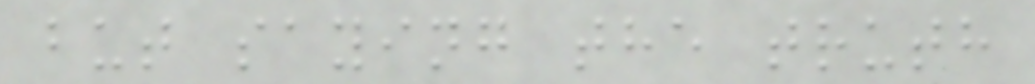but saying the truth
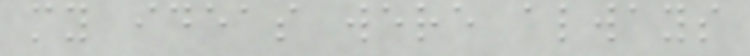my ideas were always
